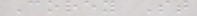Corey St
